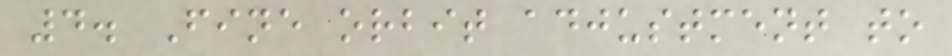4. Fine orbit adjustment to
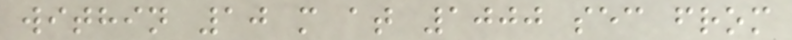within 10 m at 1000 sec from
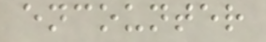encounter
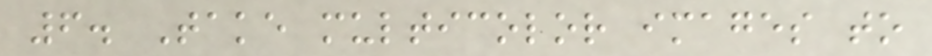6. Take multicolor images to
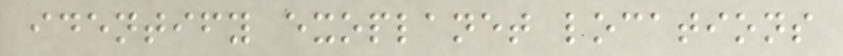identify exoplanet locations
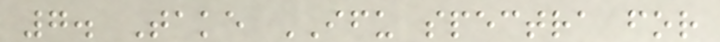7. Take IFU spectra for
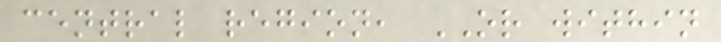central region, OR within
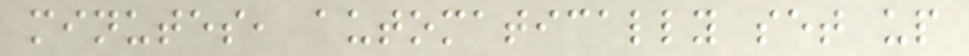minutes, automatically set up
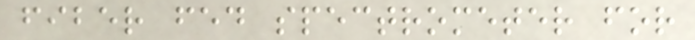fiber fed spectrometer for
